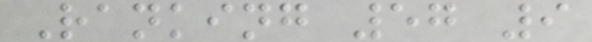Ranking 57 9
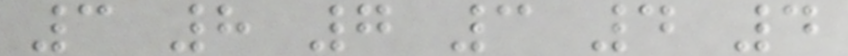3 8 7 3 4 4
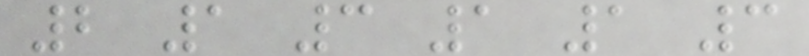2 1 3 1 1 3
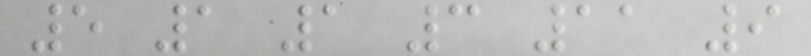5 1 1 3 11 9
